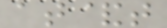at&t
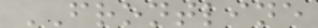FRONTLINE
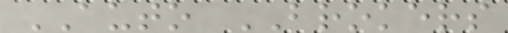AUTO BROKERS
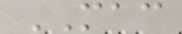MAC
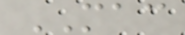MAC
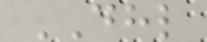DHL
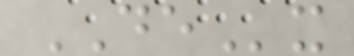DEx
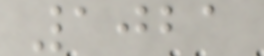1021
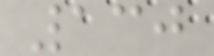130
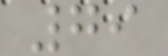79
